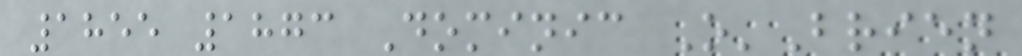1855 1873 Dominic O'Brien
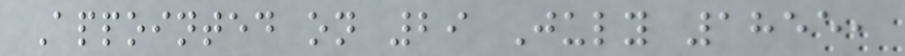Appointed on 29 July 1855,
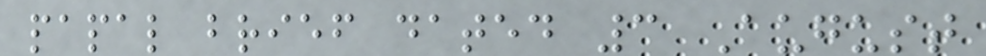papal brief dated 3 August
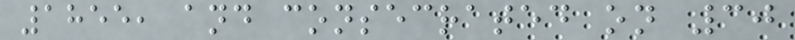1855, and consecrated on 30
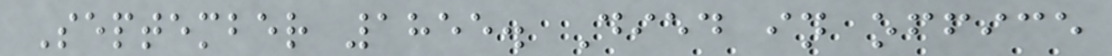September 1855. Died in office
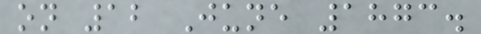on 12 June 1873.
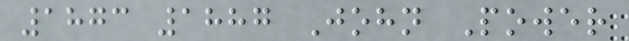1873 1887 John Power
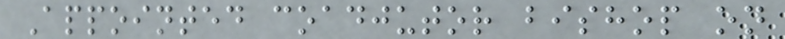Appointed coadjutor bishop on
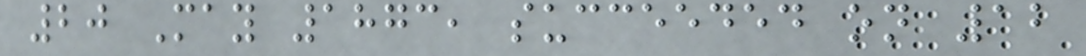20 May 1873, succeeded on 12
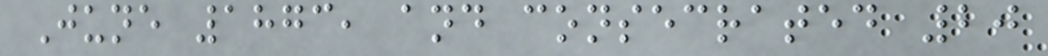June 1873, and consecrated 20
